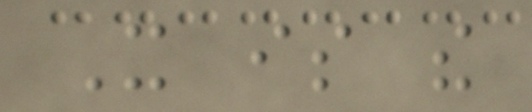It is the
